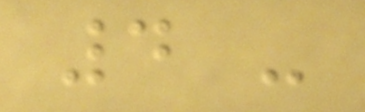4 -
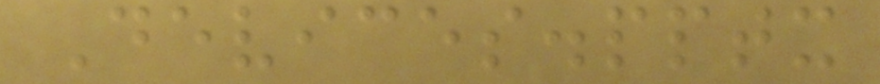Devices.pptx
